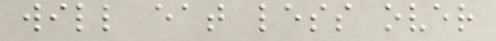will eat less over
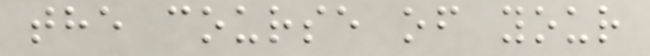the course of your
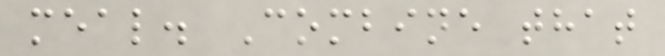meal. Combine that
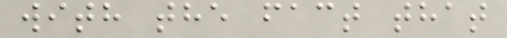with the fact that
